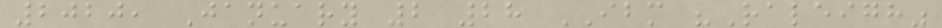2020, January 2 28 IBM "Raleigh"
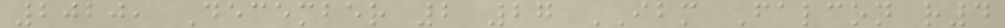2020, December 2 27 IBM Falcon r4
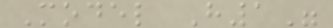Model H1"
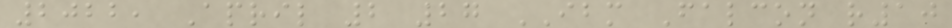2022, April 2 27 IBM Falcon r10
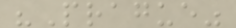"Prague"
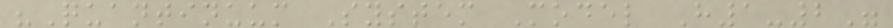"Quantinuum System Model H1-2"
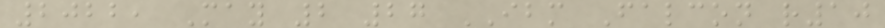2022, May 2 27 IBM Falcon r10
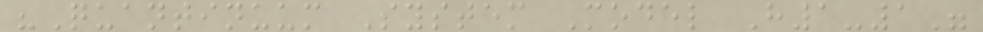"Quantinuum System Model H1-1"
